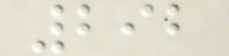292
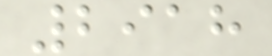2918
